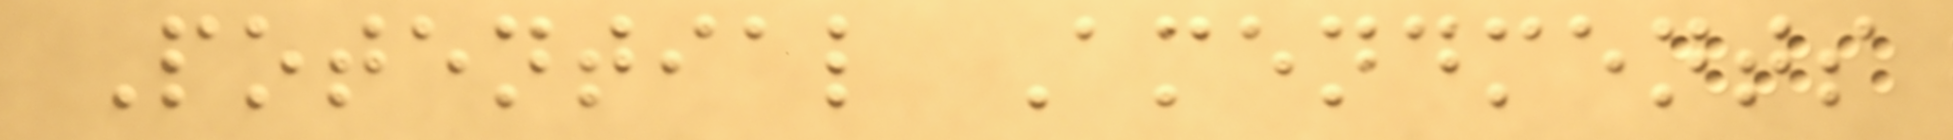Potential Amendments
